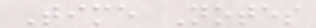Time Notes
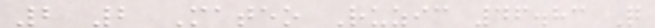2 2 Mateo Ruzic 46.83 Q
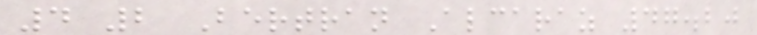4 2 Bertran Alcaraz 47.20
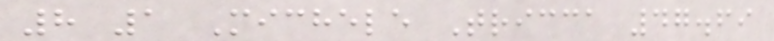8 1 Michele Tricca 47.69
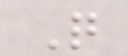Q
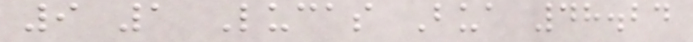9 1 Lucas Bua 48.24
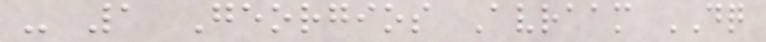- 1 Georgios Avraam DQ
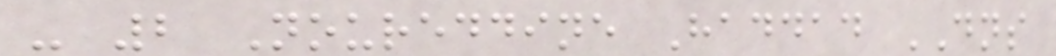- 2 Noureddine Haddad DNS
